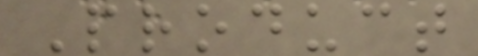Product
